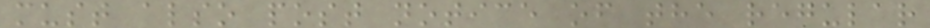must also post notice of the regular
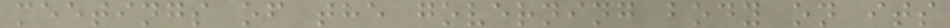meetings of the governing body on its
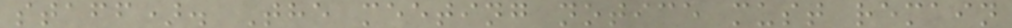staff). The meeting notice must remain
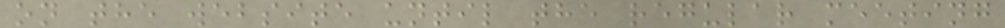on the website until the regular meeting
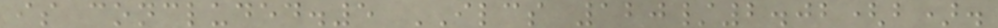is concluded.5 ILCS 120/2.02(b).
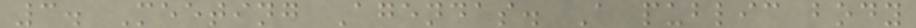3. Meeting Agendas. A public body
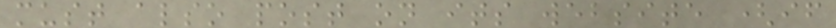must also post on its website (if
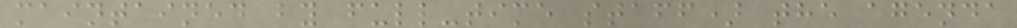maintained by full-time staff) the agenda
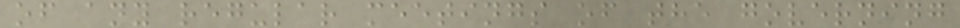of any regular meetings of the governing
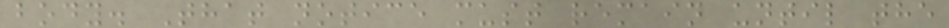body. That notice must remain until the
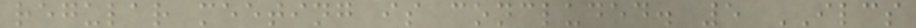regular meeting is concluded. 5 ILCS
